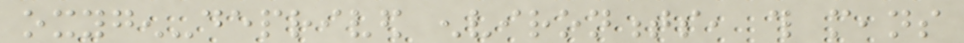oxygen-deprived environments, this means
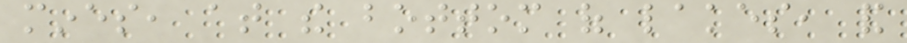mines, at the bottom of lakes, and
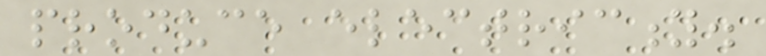produce electricity.
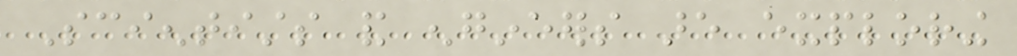Scientists and engineers are exploring
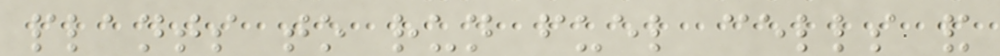plants to run fuel cells and
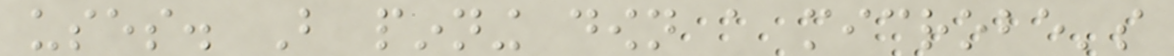uses. But pinning down a microbe's
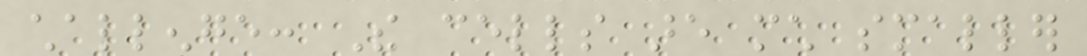challenge: The cells are much smaller
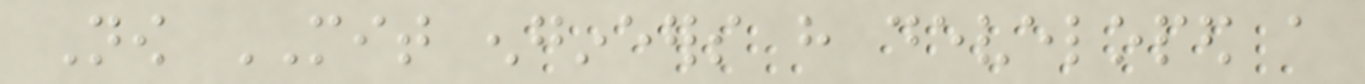Now MIT engineers have developed a
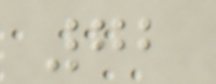72
